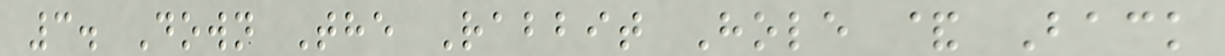3. Down The Rabbit Hole & Back
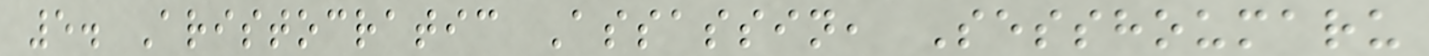5. Aristocratic Assassin, Sesshoumaru
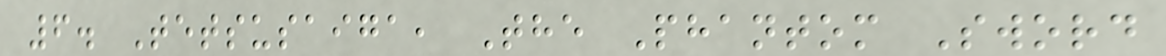6. Tetsusaiga, The Phantom Sword
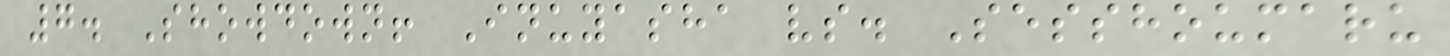7. Showdown! Inuyasha vs. Sesshoumaru
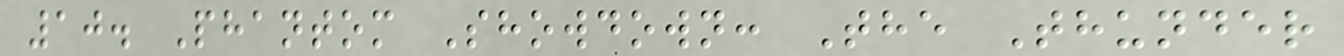10. Phantom Showdown: The Thunder
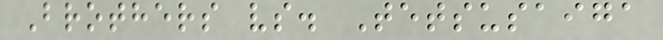Brothers vs. Tetsusaiga
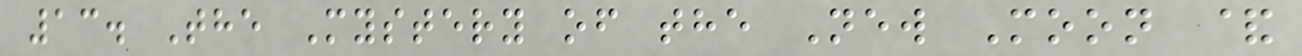13. The Mystery of the New Moon &
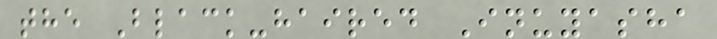the Black-haired Inuyasha
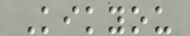Kikyou
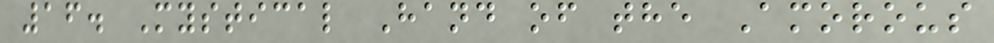16. Mystical Hand of the Amorous
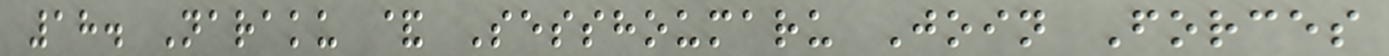18. Naraku & Sesshoumaru Join Forces
